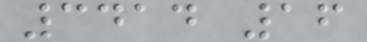3414 16
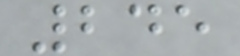245
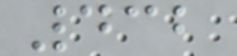432
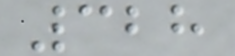328
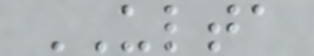ULTA
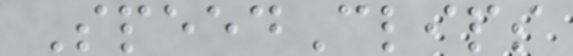SpeedClips
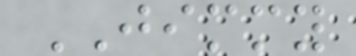JIMMY
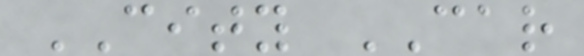CITY CAR
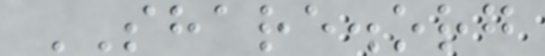SHARE.org
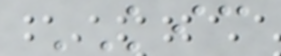KIC
